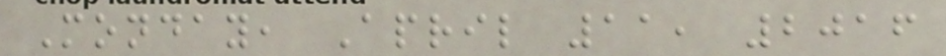Monday, April 11, 2016
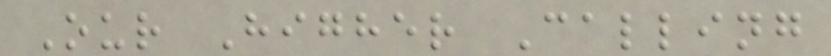Our Higher Calling
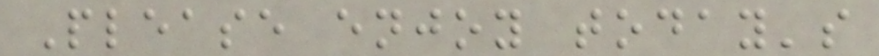Please enjoy today's
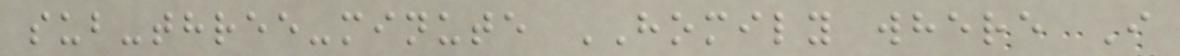sub-three-minute HOMILY where I
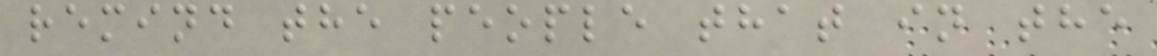remind the people that in the
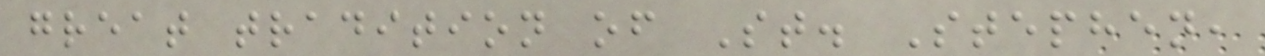great tradition of St. Stephen,
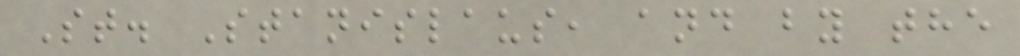St. Stanislaus, and by the
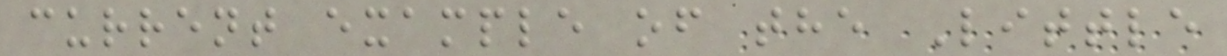current example of the Little
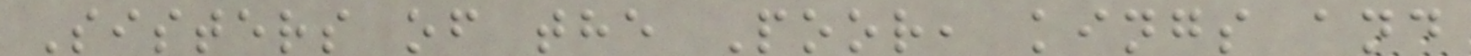Sisters of the Poor, kings and
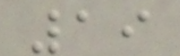19
